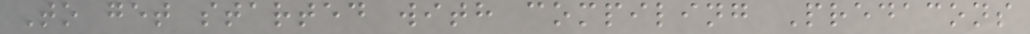To get started with compiling Predacons
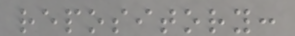repository:
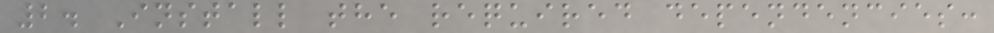2. Install the required dependencies:
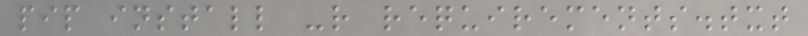pip install -r requirements.txt
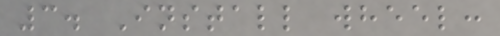3. Install wheel:
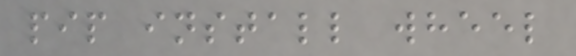pip install wheel
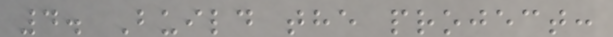4. Build the project:
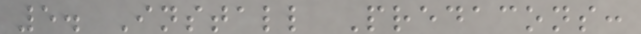5. Install Predacons:
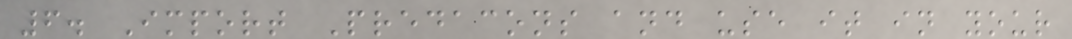6. Import Predacons and use it in your
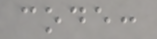code:
